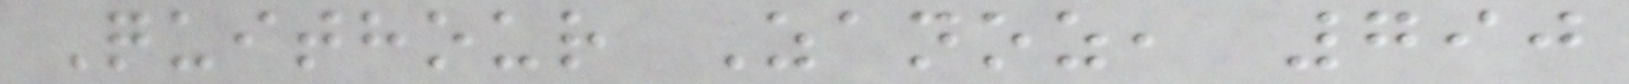Quithour Zanoz, 790
